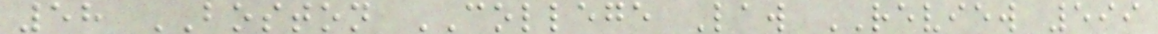58 BOSTON COLLEGE Law REVIEW 599
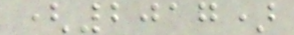(2017)
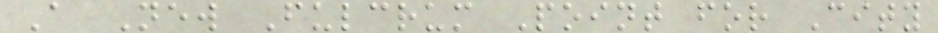A New Fulcrum Point for City
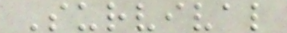Survival
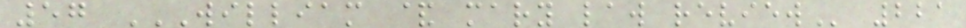57 WILLIAM & MARY LAW REVIEW 221
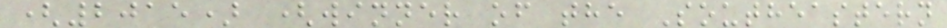(2015) (winner of the Southeastern
